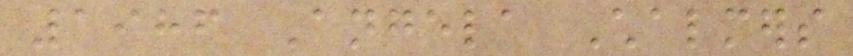1986 Angela Chalmers
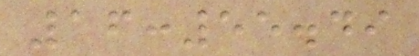16:55.49
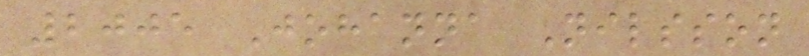2005 Johanna Nilsson
